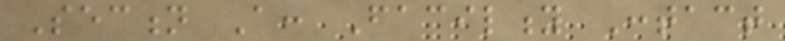Section A: Facility Contact
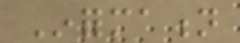Information
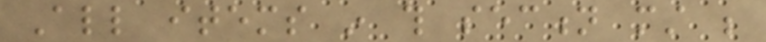All items in this section must be
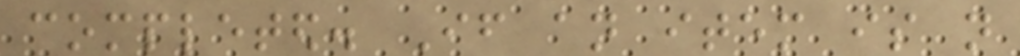completed. If an item is not
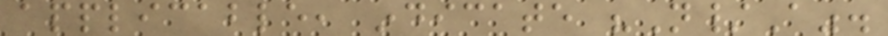applicable, indicate "N/A".
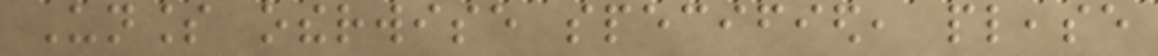Unless otherwise specified, please
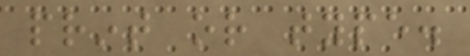print or type.
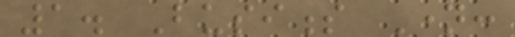1. Business Name:
